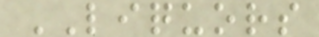LIQUORS
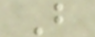B
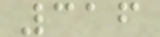316
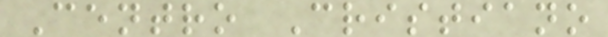Centro Cristiano
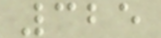325
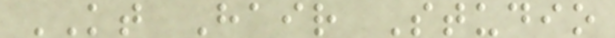KT Hair Studio
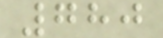780
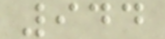944
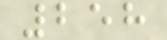258
